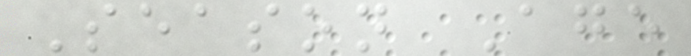Season Age
